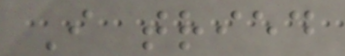I tried
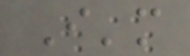I'm
